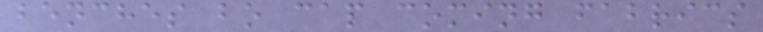benches bo cap coming fabrics
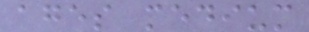ages medium
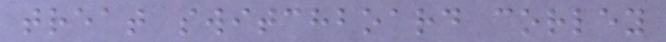treat switchboard corley
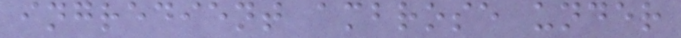ingredient ambrose under
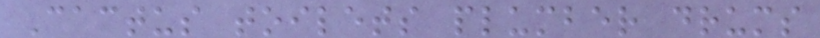Cactus toilets plumber drums
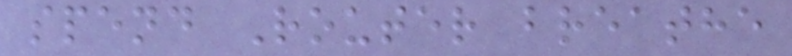spend Router breathe
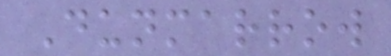Dunmarrow
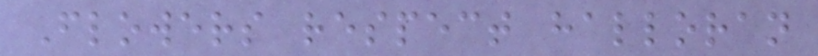Flowers respect halloran
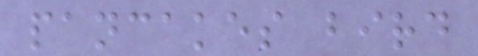pancakes bird
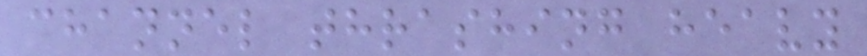channel thrashing heavy
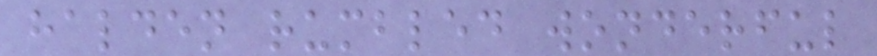halden rumbled wonderful
